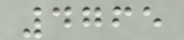4765
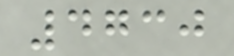4730
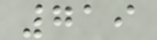719
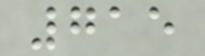715
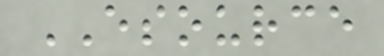ESOURCE
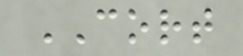CORT
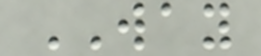WAY
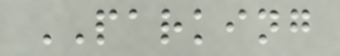PARKING
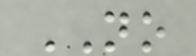NO
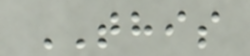THIS
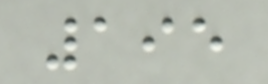195
